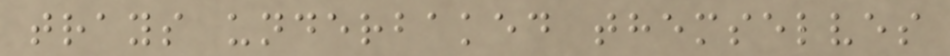trays underbaked themselves
